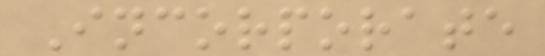Incorporate
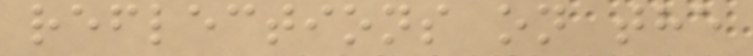reflections on the
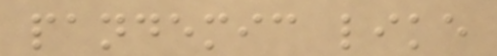pandemic like
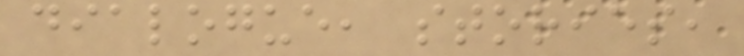dialogue, stories,
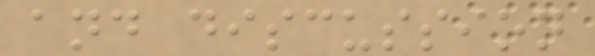and discussion
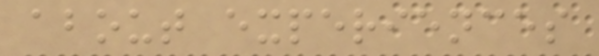about experiences
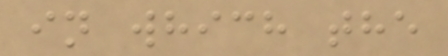in which the
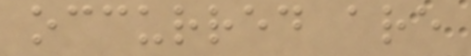occurred are
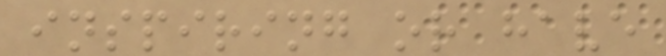inspiring or have
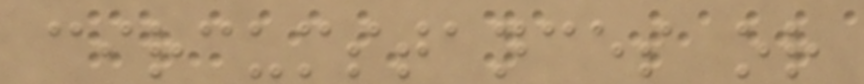circumstances or
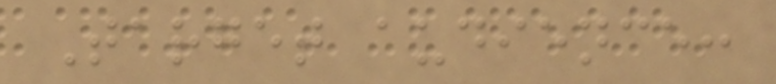Target audience:
